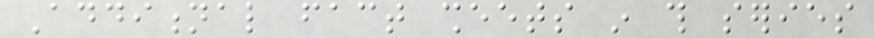Additional fact sheets in this series
